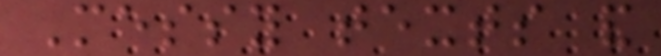Messy texts and
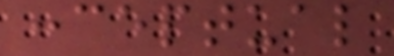conceptual
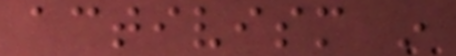activism in
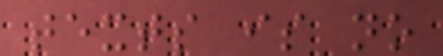texts is no
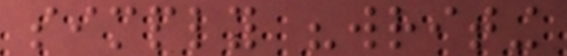simply "writing
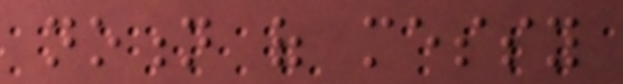notion of messy
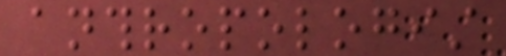anthropologist
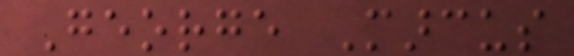George Marcus
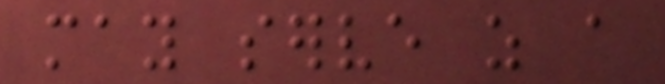may serve as a
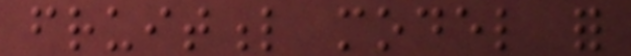fruitful model for
